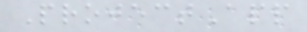ProjectApp
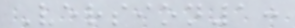Version1:
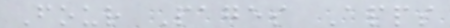Four Pages Apps
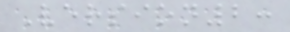Version2:
